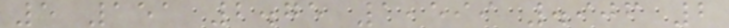5 151 2.75 1,599 .906 2
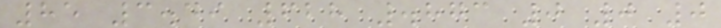85 3.49 628 .873 0 0 0
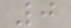0
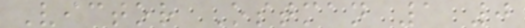Victor Ostman 1 0
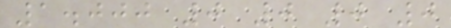1.000 0 0 0 0
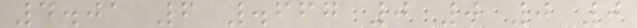4.01 6 .667 0 0 0 0
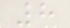8
